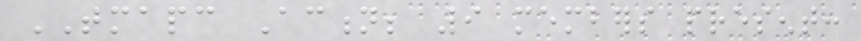TMAPC Action; 9 members present:
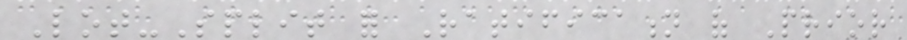Lot-Split for Ratification of Prior
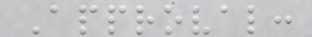Approval:
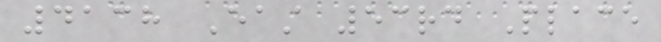4138 East 53rd Place
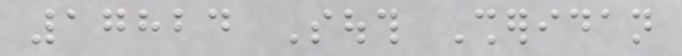17824 South Sheridan
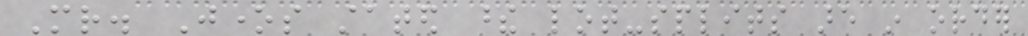Mr. Jones stated these lot-splits are in order
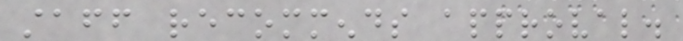staff recommends approval.
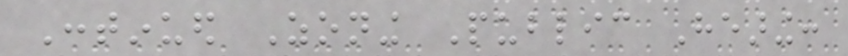Continued Zoning Public Hearing:
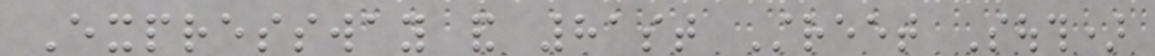Expressway and 81st Street South)
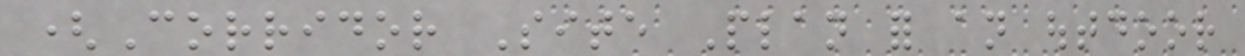(Corridor Site Plan for an outdoor
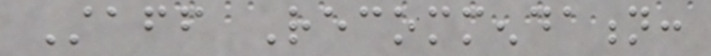Staff Recommendation:
